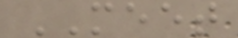MEET
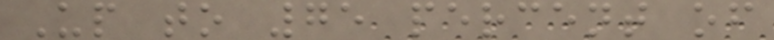Up to 75 percent of
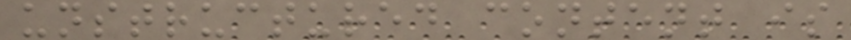unstructured content is
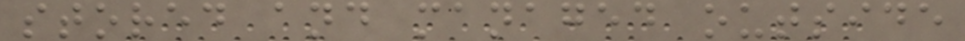stored and managed outside
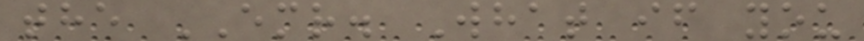the EMR. What if you
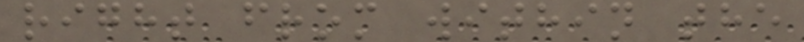right from within the
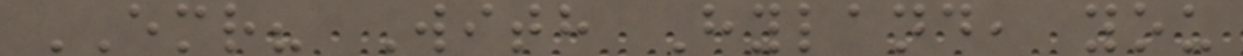EMR? With Hyland, you
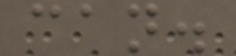can.
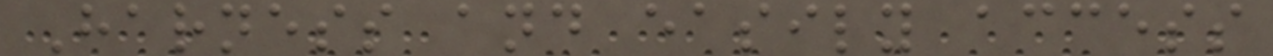Harness and easily access
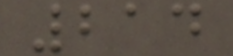214
